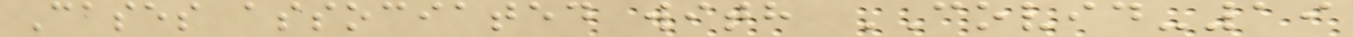Cases associated with COVID-19
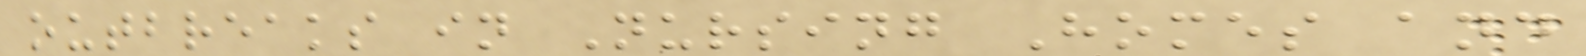outbreaks in Nursing Homes and
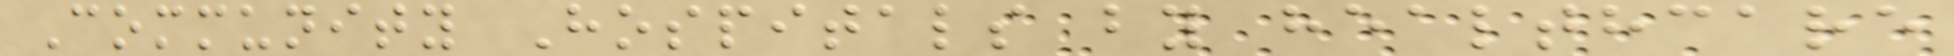Community Hospitals by healthcare
